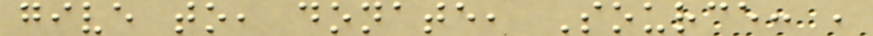give to, donate, Source: ,
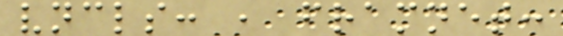vncls: , framnet:
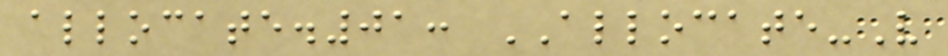allocate.01: ALLOCATE-V
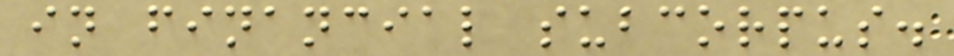in financial subcorpus.
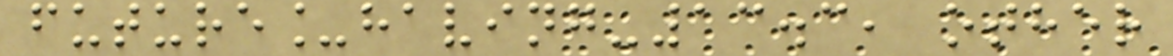future_having-13.3, other
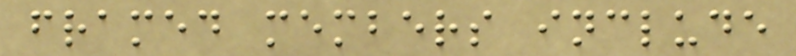framed members include
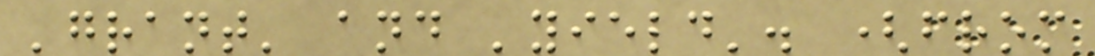'grant' and 'yield'. (from
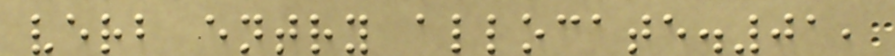verb entry allocate.01,
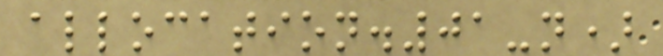allocation.01-n)
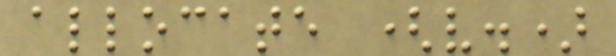allocate (v.)
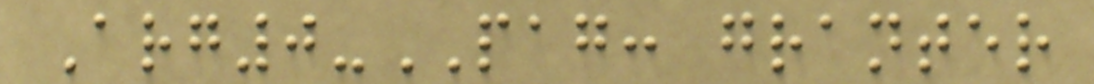Arg0-PAG: granter
